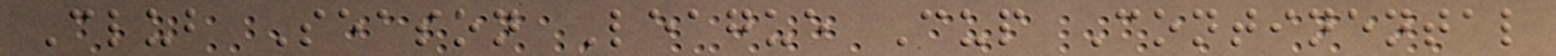Club Season League Cup Continental
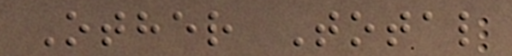Other Total
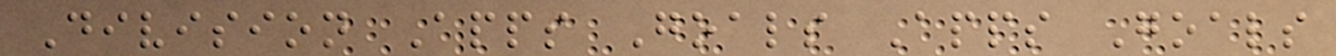Division Apps Goals Apps Goals
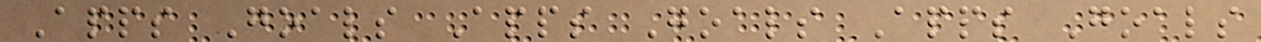Apps Goals Apps Goals Apps Goals
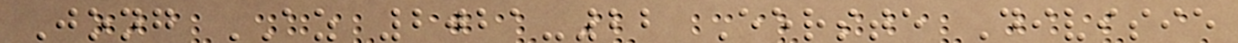Jong AZ 2021-22 Eerste Divisie
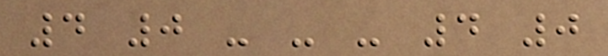4 0 - - - 4 0
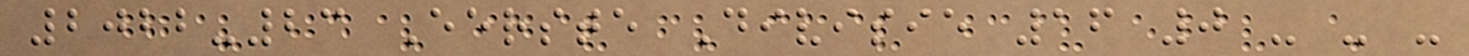2022-23 Eerste Divisie 16 0 - - -
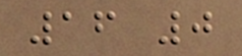16 0
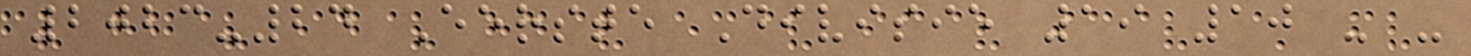2023-24 Eerste Divisie 19 10 - -
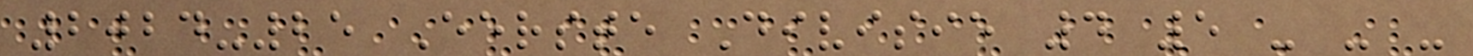2024-25 Eerste Divisie 4 5 - - -
